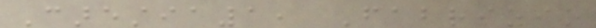Carestia1, Fabrizio
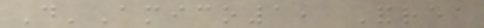D'Amico1, Andrea
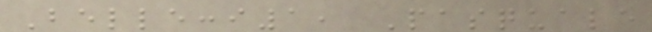Bellecci1, Pasquale
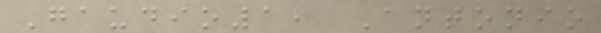Gaudio1, Antonio
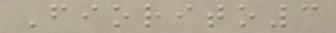Fiorito3
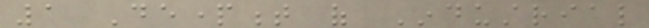1 Department of Industrial
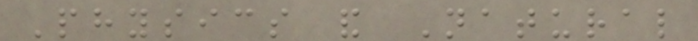Physics and Natural
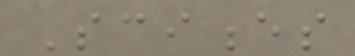Sciences
